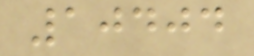10404
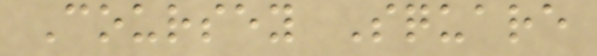Coursey Square
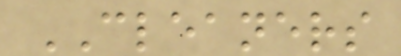CLEANERS
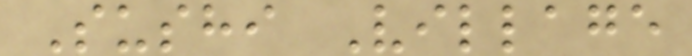Sushi Village
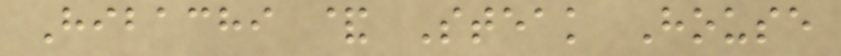Hibachi & Steak House
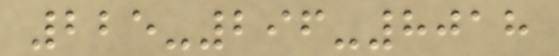225-296-8018
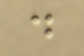d
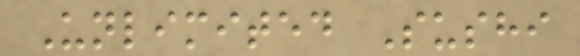Unlimited Sushi
